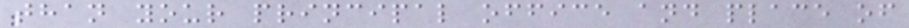than your principal office and place of
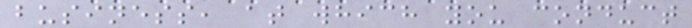business, at which you conduct
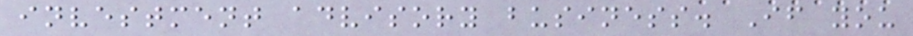investment advisory business. If you
